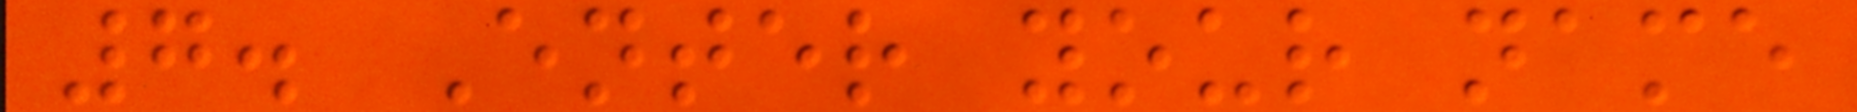7. Enter your name
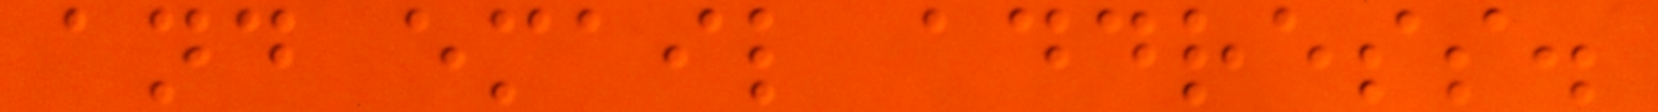and email address.
